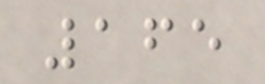165
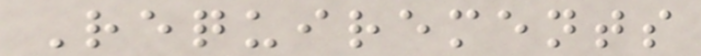Requirements
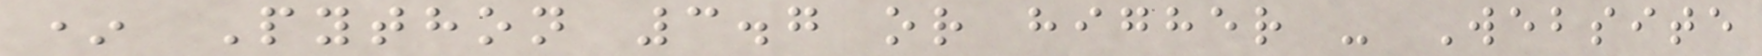* Python 3.7 or higher - Website
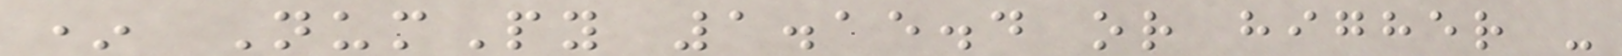* NumPy 1.15.4 or higher -
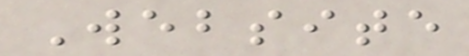Website
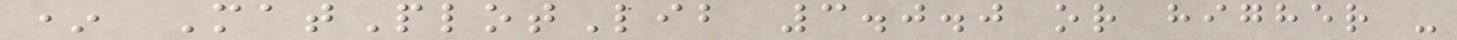* MatPlotLib 3.0.0 or higher -
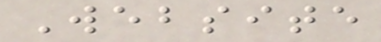Website
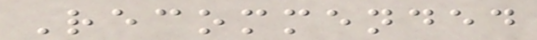Recommended
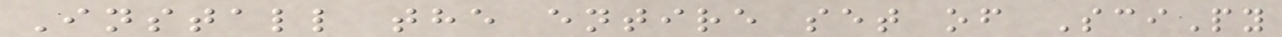Install the entire set of SciPy
